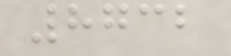8732
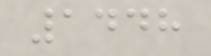1448
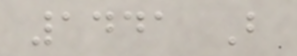1441 B
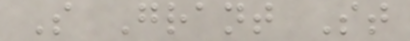S Grant St
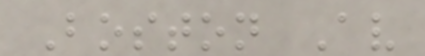Boston Av
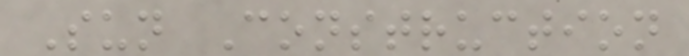Sun Construction
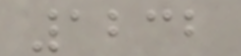1232
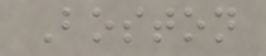Boston
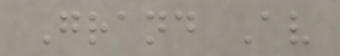Grand Av
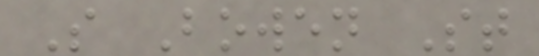S Bowen St
